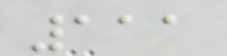111
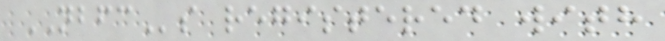NBFCs registered with
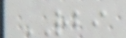RBI
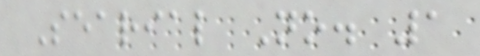Searial No. 1
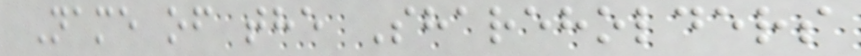Name of the Shareholders
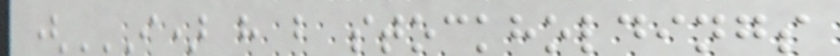(I) H B STOCKHOLDINGS
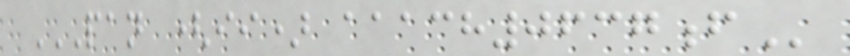PAN (II) AAACH0637F
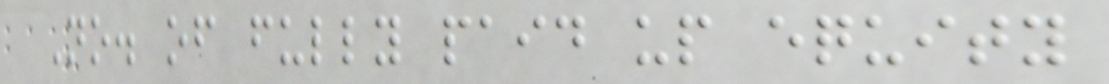No. of fully paid up equity
